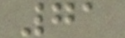71
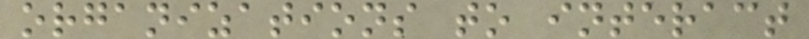organizations to interact
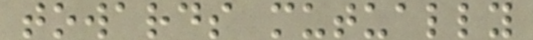towards mutually
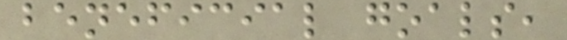beneficial goals,
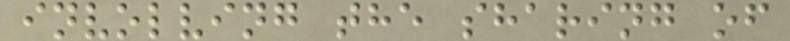involving the sharing of
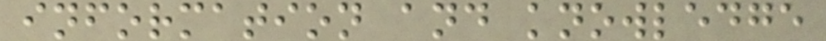information and knowledge
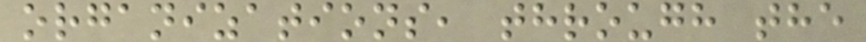organizations, through the
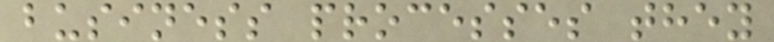business processes they
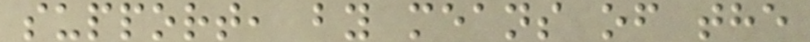support, by means of the
